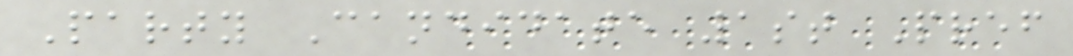Party Candidate 1st Pref
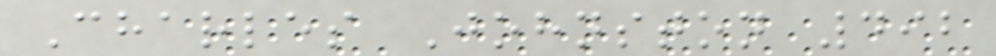Charles Johnston 492
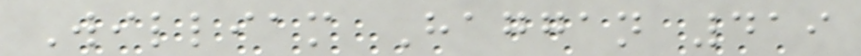William Haggan 419
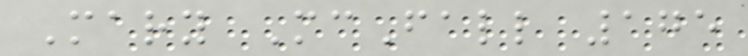Mary McFall 175
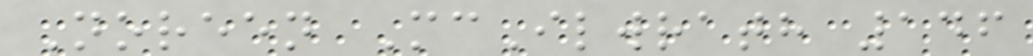Noreen McIlwrath 146
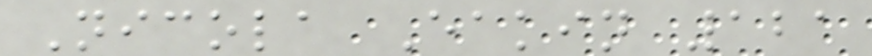Nicola Eakin 121
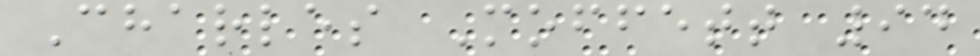Charles Moffett 94
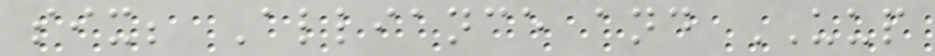six; Alliance and UUP
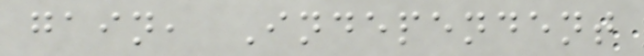gain, Independent
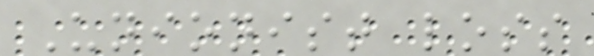Unionist loss
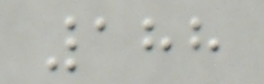188
